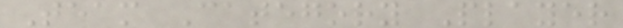Team Category Player
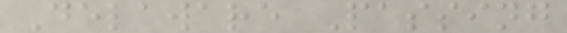Delaware Passing
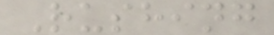Rushing
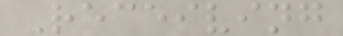Receiving
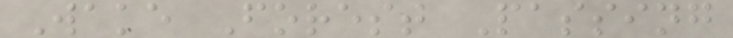Wake Forest Passing
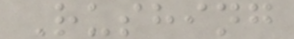Rushing
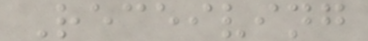Receiving
